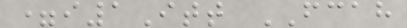=i1Itt FCAH
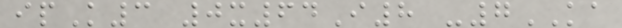ipK3 0x64I8 -7KA
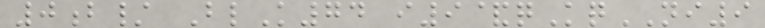0b/ BlK74 i9&qKqNI9
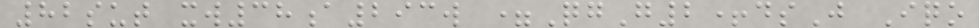82sut xw38a293w =QgG2+dsJ Iqo
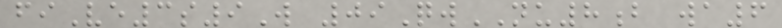fiVe3s9W 09QwNU8b wa6
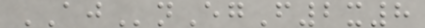AJnEgF2x8
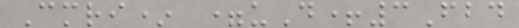Cmri* =uD+3Fbd
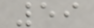59
